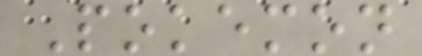Pokemon
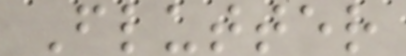Flutter
